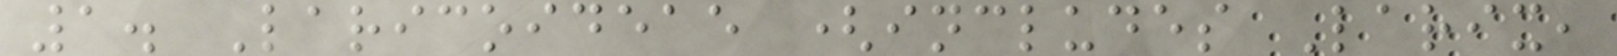1. Laricoideae (includes Larix,
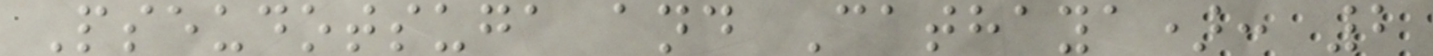Pseudotsuga and Cathaya): 2
